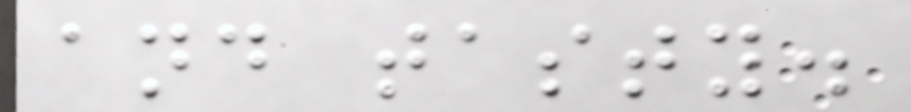and tasty.
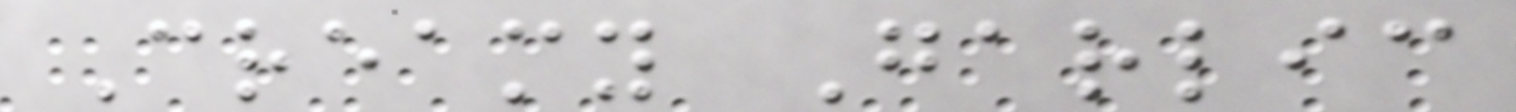Creamy Garlic
